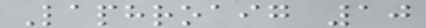Laphroaig 10
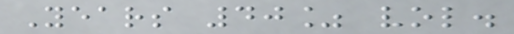Years 40% vol.
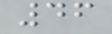46
